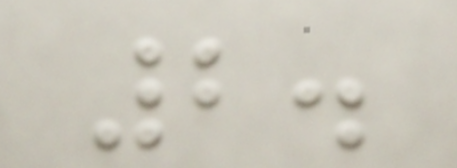2.
